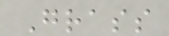Grass
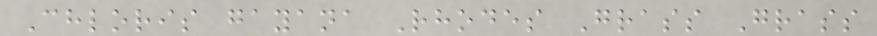Chloris gayana Rhodes Grass Grass
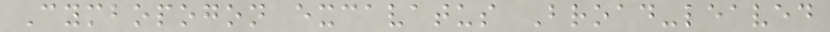Cymbopogon excavatus Broad-leaved
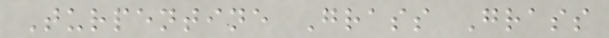Turpentine Grass Grass
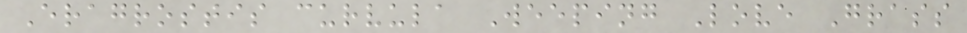Eragrostis curvula Weeping Love Grass
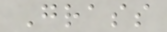Grass
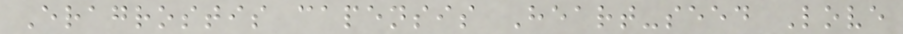Eragrostis capensis Heart-seed Love
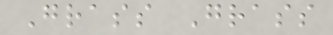Grass Grass
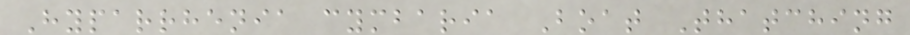Hyparrhenia cymbaria Boat Thatching
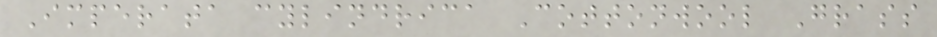Imperata cylindrica Cottonwool Grass
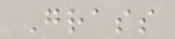Grass
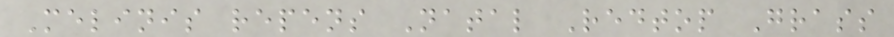Melinis repens Natal Redtop Grass
